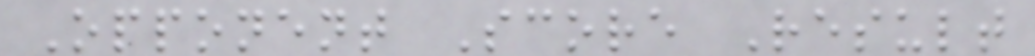Opponent Score Result
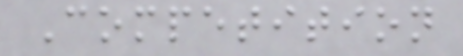Competition
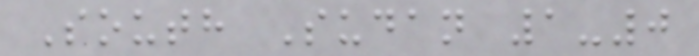South Sudan 1-0
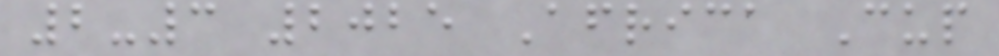2-3 2025 Africa Cup
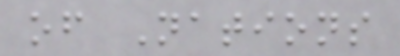of Nations
